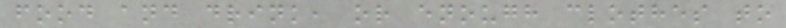food and drink, or enough clothes to
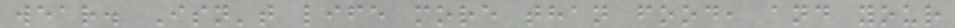wear. Isn't life more than food, and your
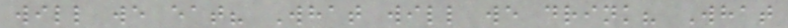will we eat? What will we drink? What
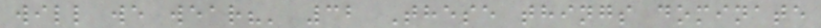will we wear?' 32 These things dominate
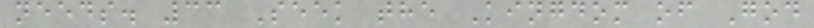needs. 33 Seek the Kingdom of God
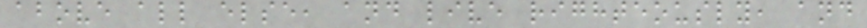above all else, and live righteously, and
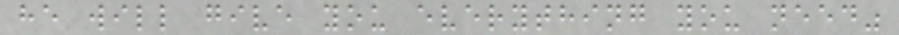he will give you everything you need"
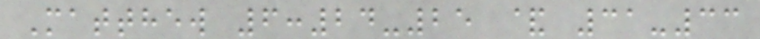Matthew 6:24-25 & 31-33
